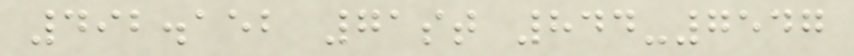492.152 71st 844-7547
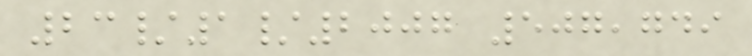23/1/2007 507,749
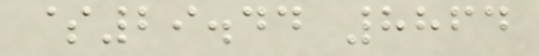$29.44 8864
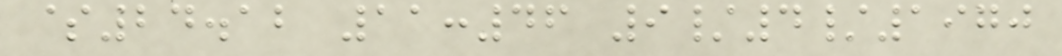$24.12 11:46 9/4/1970
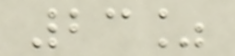23%
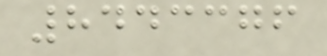8443376
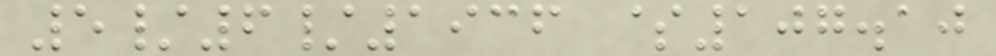5/6/1936 $107.10
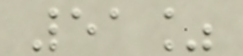51%
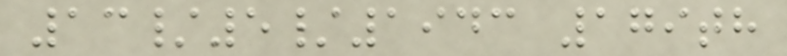13/5/1943 179th
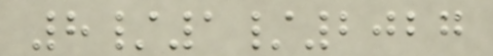8/1/2027
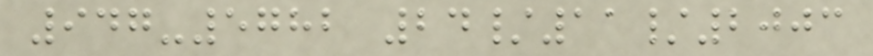947-5782 24/11/2003
